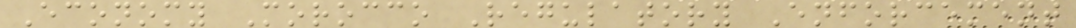Economy Morocco Regulatory Enforcement
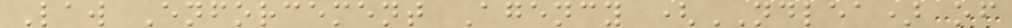Law Enforcement Agency (NDLEA) of
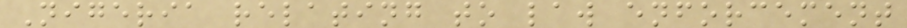Nigeria relating to law enforcement
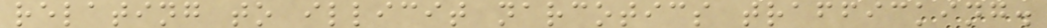relating to illicit narcotics trafficking.
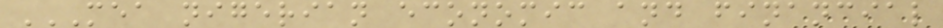MEA NIGERIAN ECONOMIC AND FINANCIAL
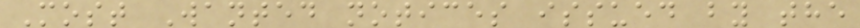Most Wanted notices issued by the
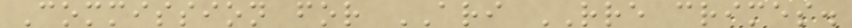Commission for ARI RRE crimes.
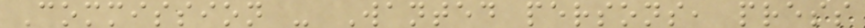Commission - Wanted persons, press
